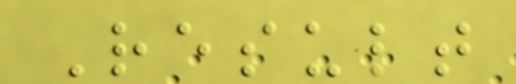Result
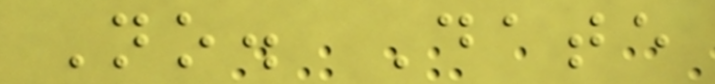No. Date
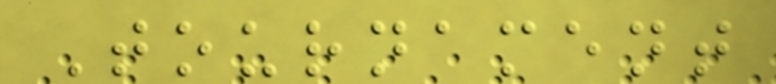Tournament
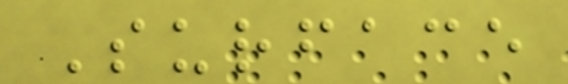Surface
